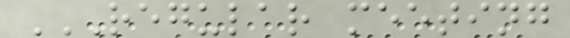REGULAR MEETING
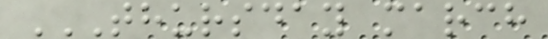THURSDAY MARCH
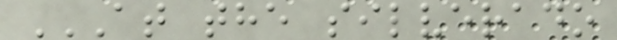AT THE SILVERADO
